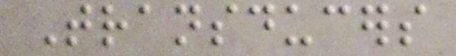Transducers
